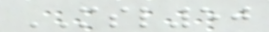MSL50
